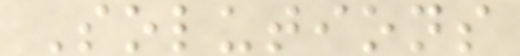Solutions
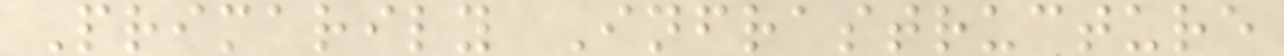Primarily Infrastructure
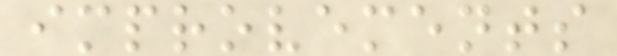improvements
